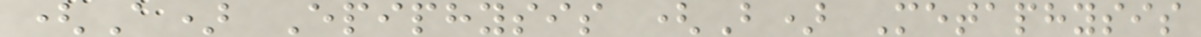(A) Epiphysis (B) Metaphysis
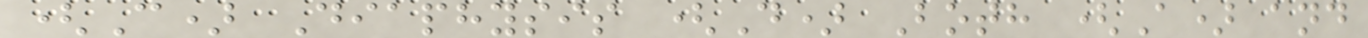(C) Diaphysis (D) Both (A) and
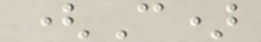(C)
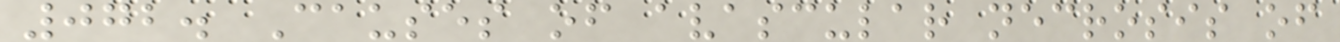072. Causes of avascular necrosis of
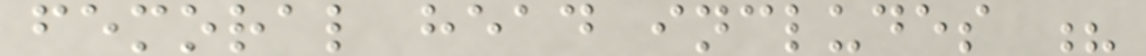femoral head includes ?
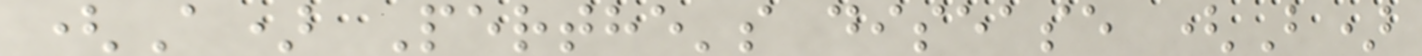(A) Perthe's disease (B)
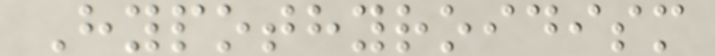Hypothyroidism
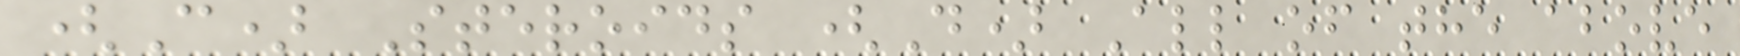(C) Steroids (D) All of the above
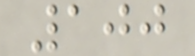100
